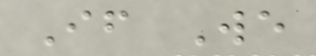If We
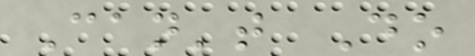Can't Do
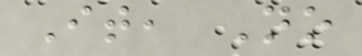It, No
